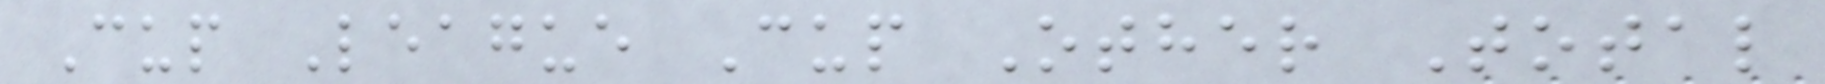Cup League Cup Other Total
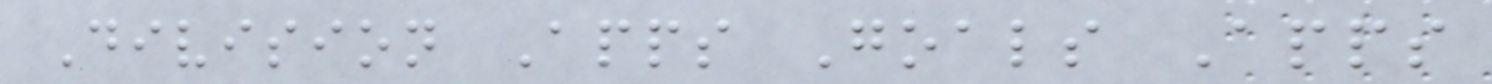Division Apps Goals Apps
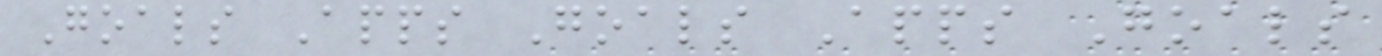Goals Apps Goals Apps Goals
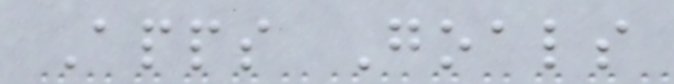Apps Goals
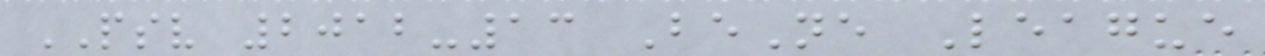PSV 2012-13 BeNe League
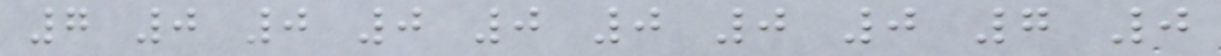7 0 0 0 0 0 0 0 7 0
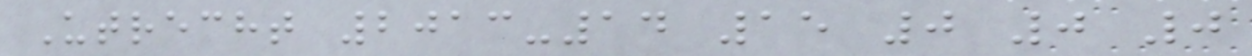Utrecht 2013-14 15 0 0 0
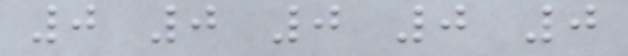0 0 0 0 0
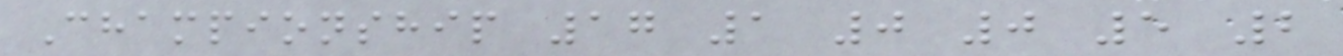Championship 17 1 0 0 5 2
